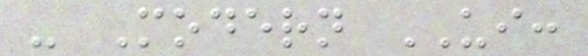- Modern UI:
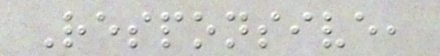Responsive,
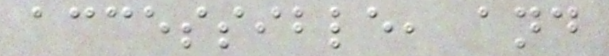accessible, and
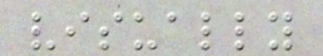visually
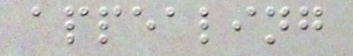appealing
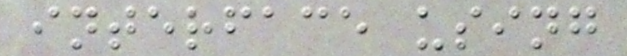interface using
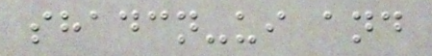shadcn-ui and
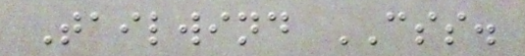Tailwind CSS.
